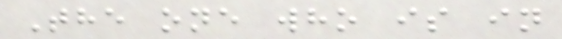The one who is in
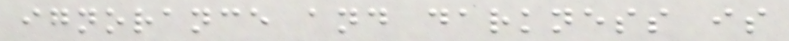ignorance and darkness is
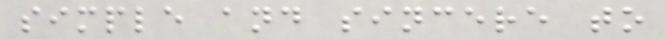simple and sincere to
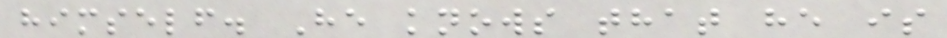himself. He knows that he is
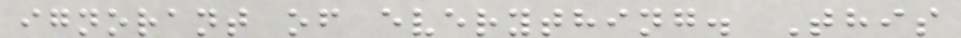ignorant of everything. This
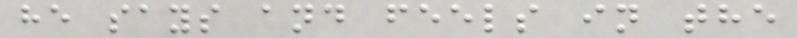he says and feels in the
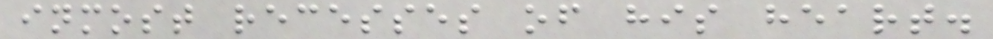inmost recesses of his heart.
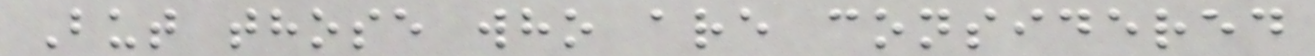But those who are considered
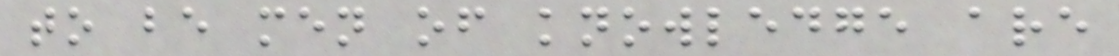to be men of knowledge are
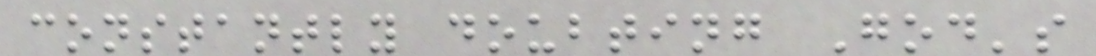constantly doubting God's
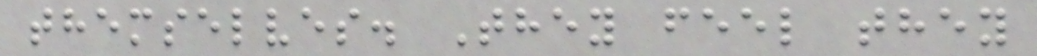themselves. They feel they
